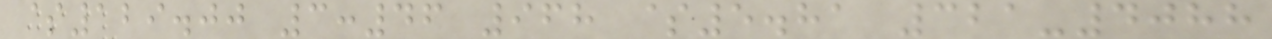$129.00 3:46 968 $5.81 321-4088
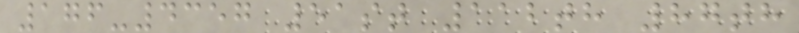176-4357 51st 112th 87th
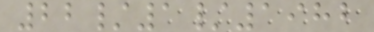22/1/1982
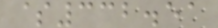$332.51
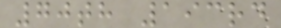70th 193rd
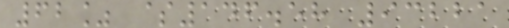62% $146.58 93221
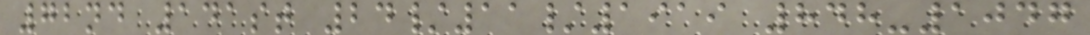72nd 141st 24/11/1919 848-1047
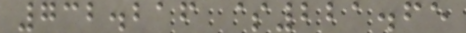732.216 $221.65
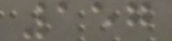157
